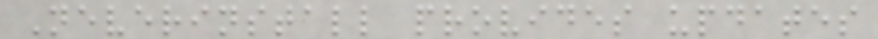Neverinstall provides updates
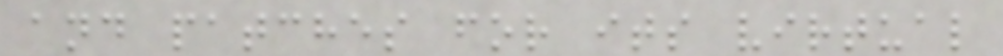and patches for its virtual
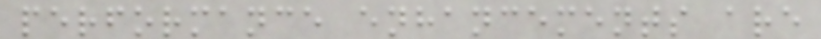performance enhancements are
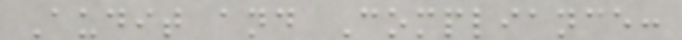Audit and Compliance:
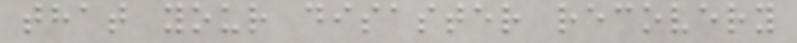that your disaster recovery
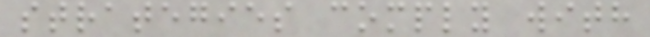strategies comply with
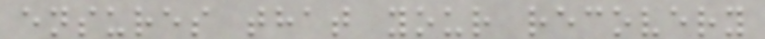ensures that your recovery
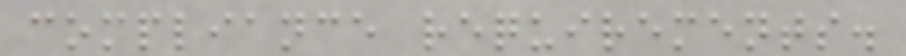compliance requirements.
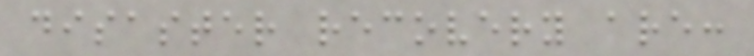disaster recovery are:
